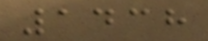1438
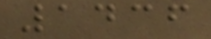1436
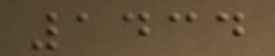1434
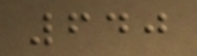640
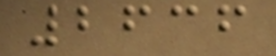2636
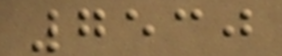7530
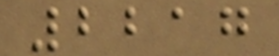2217
